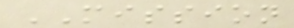MISSION
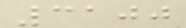3100
